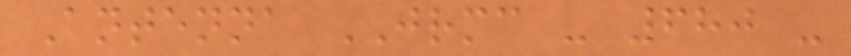Antenna JRMC - 680 -
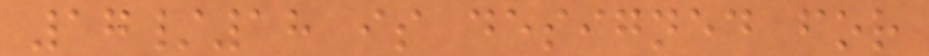17/18 is designed for
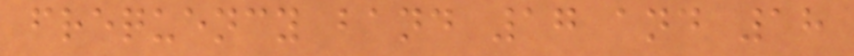frequency band 17 and 18
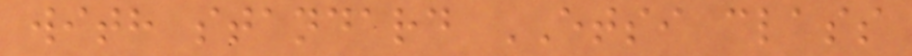with standard ETSI class
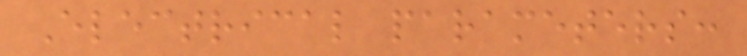Electrical parameters:
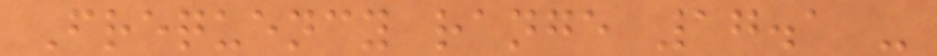Frequency range 17.1 -
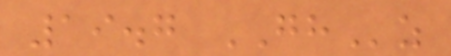19.7 GHz
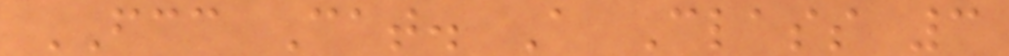FCC Cat. A Class 3
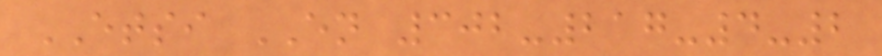ETSI EN 302-217-4-2
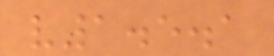v1.5.1
